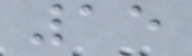15
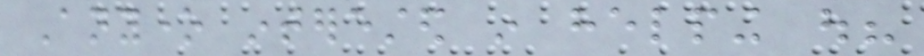Anyone interested in helping out?
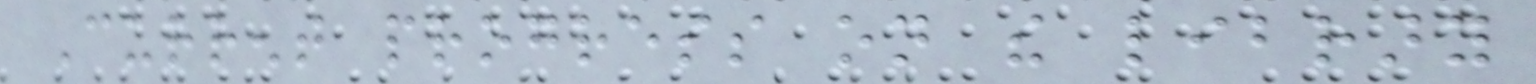Current progress on the library
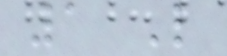1 Like
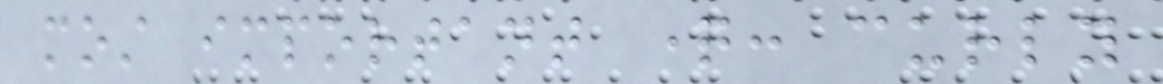most important question: curly
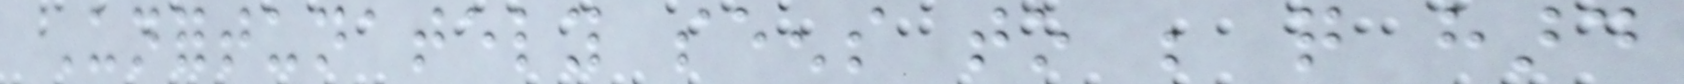Unfortunately seens to be quite hard
